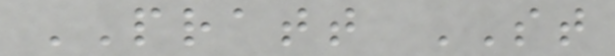PRATT ST
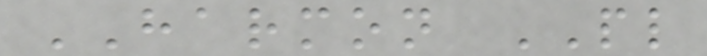HARMON PL
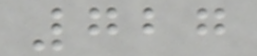727
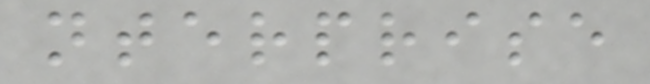nterprise
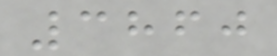3860
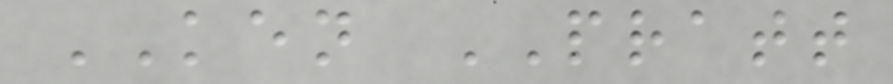KEN PRATT
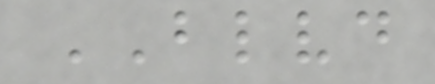BLVD
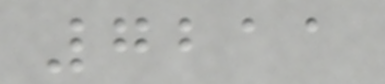7211
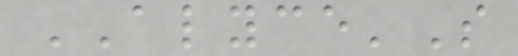ALYCE'S
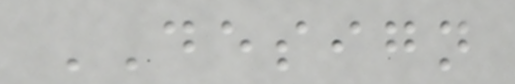DESIGN
